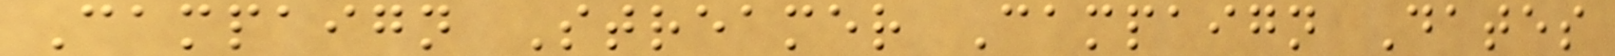Campaign Streamer Campaign Dates
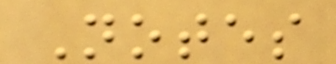Notes
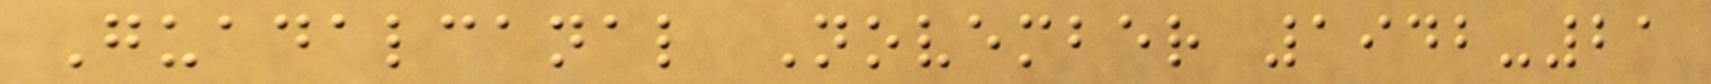Guadalcanal November 1942-21
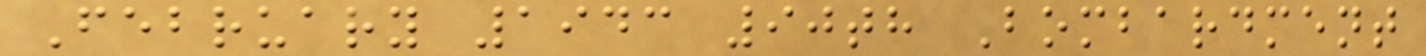February 1943 90th Bombardment
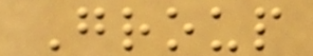Group
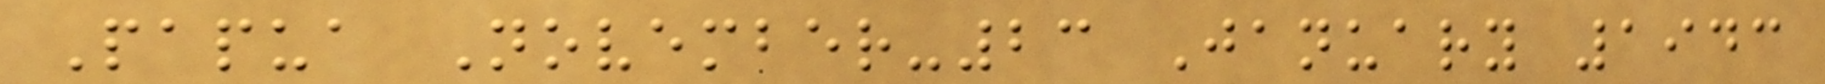Papua November-23 January 1943
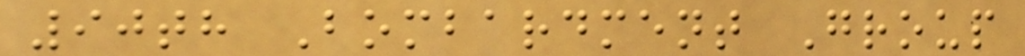90th Bombardment Group
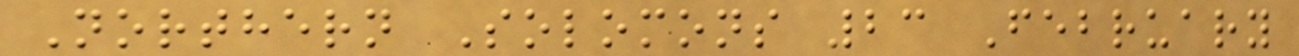Northern Solomons 23 February
